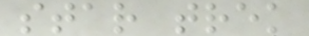star trek
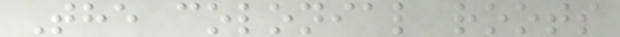The colonial roots
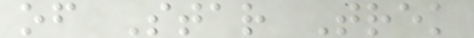of Star Trek
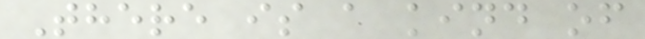There is a kind of
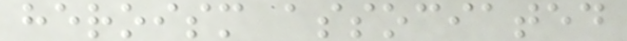heroism associated
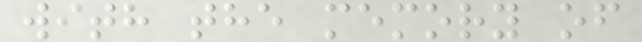with the memory of
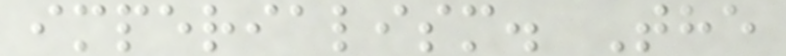imperialism. The
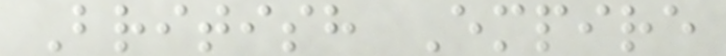British Empire
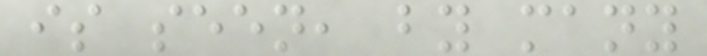is seen, by many
